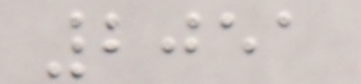2051
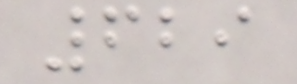629
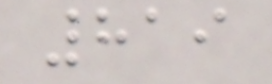819
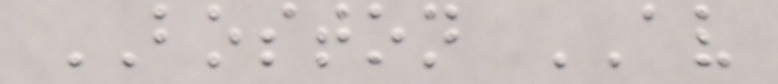BOSTON AV
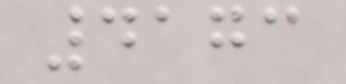4173
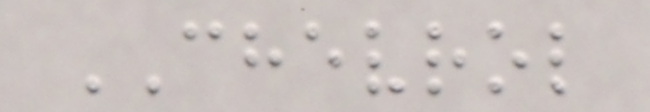CHEVROL
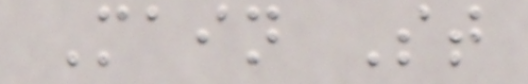Main St
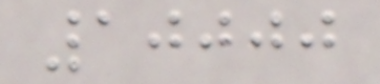10000
